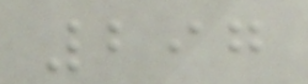297
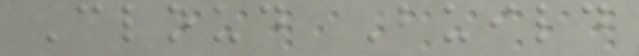Cloud Build
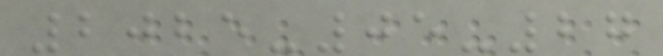2025-05-27
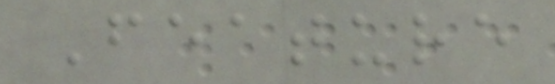Feature
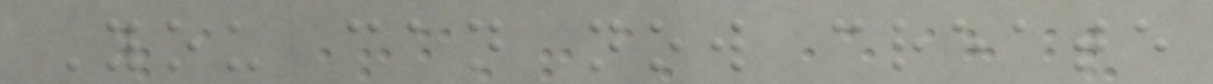You can now create
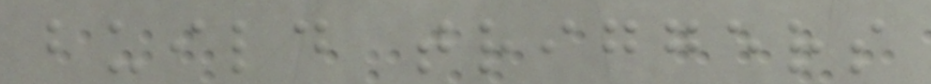build triggers
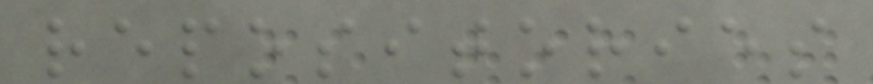repositories
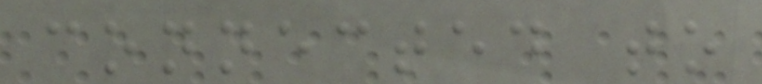connected to
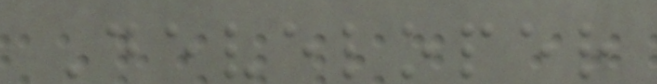Developer
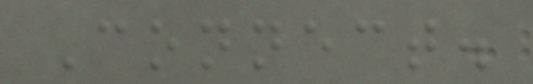Connect.
